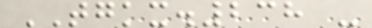TGKX.238 -
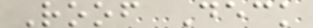Roof Deck
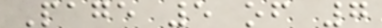Page 5 of 7
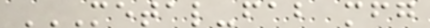METAL-FAB MFG
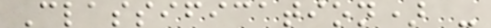Classification) -
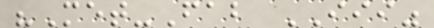"Met-Fab III"
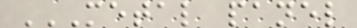METAL PANEL
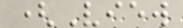(View
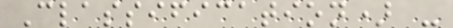Classification) -
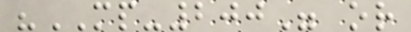"MP-200" or
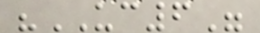"UC6"
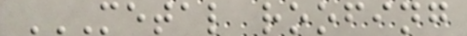METAL ROOFING
